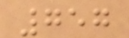757
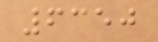6350
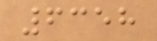6358
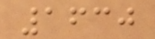1630
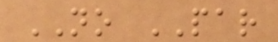NO PAR
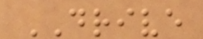DRIVE
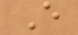E
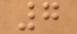7
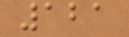121
